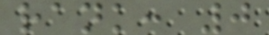rank: 0
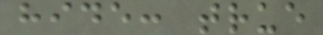hide: true
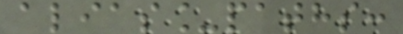alias_paths:
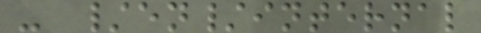- /en/internal
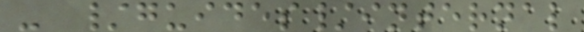- /guides/internal
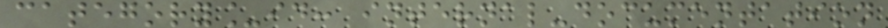category_id: internal-documentation
